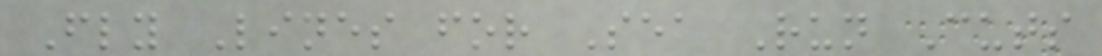Fly Lines for Sea Run Cuts
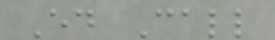Ed Call
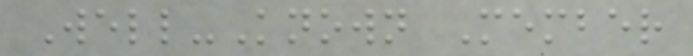Well-Known Member
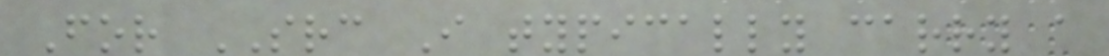For SRC I typically carry a
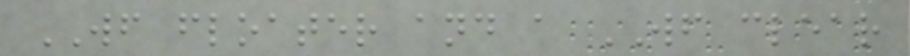WF floater and a WF clear
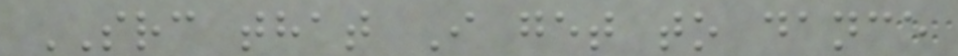SRC that I get to dance
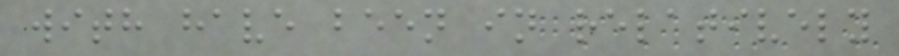with have been in relatively
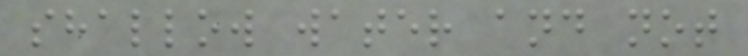shallow water and not
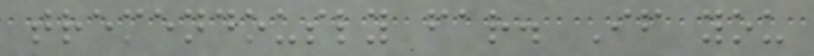tremendously far. If you
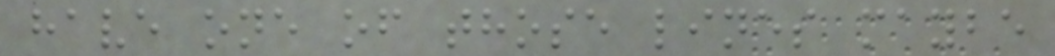have one of those lines maybe
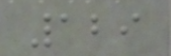129
